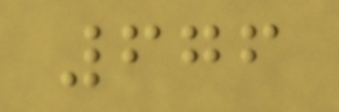676
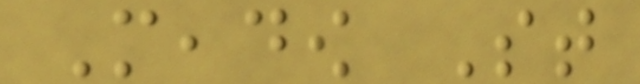Meadow St
